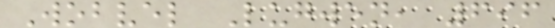Wobvel Lugwen, 696
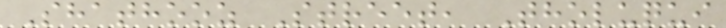Shathooz Street, Tholuqui
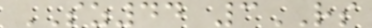SZ44 3RS
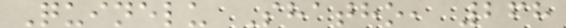Quinelu Shatho, 268
